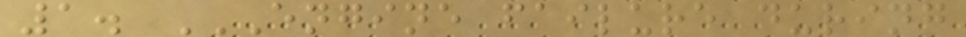1. ENGINE FAILURE DURING
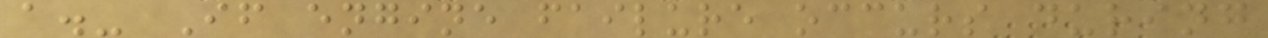a.- If engine failure occurs during
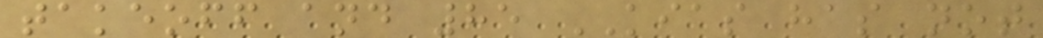takeoff and 85 KIAS has not
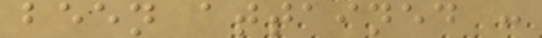been attained :
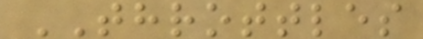THROTTLES
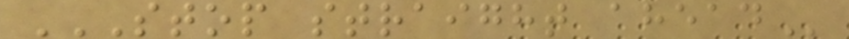STOP STRAIGHT AHEAD
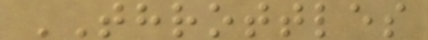THROTTLES
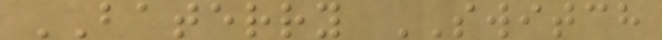BATERRY SWITCH
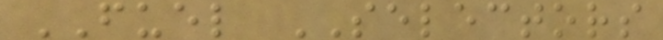FUEL SELECTORS
